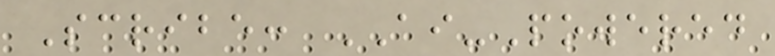Scribe: AI-Powered
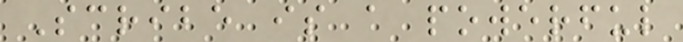Scribe is a powerful
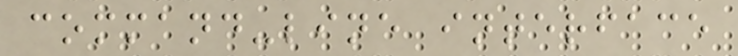command-line interface
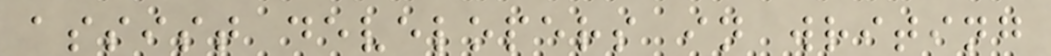assist developers in writing
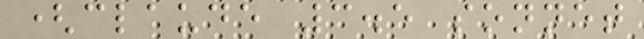(claude 3.5 sonnet
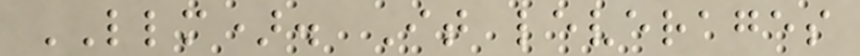LLM). It leverages
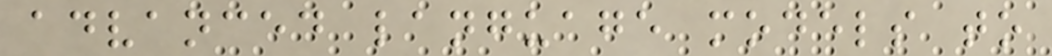advanced language models to
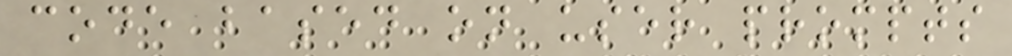code based on user prompts
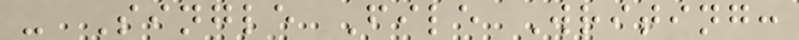- Single File Writing:
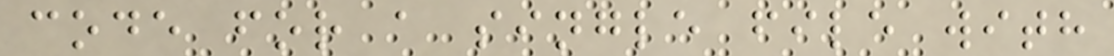code for a single file with
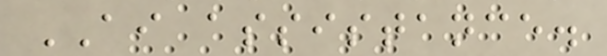AI assistance.
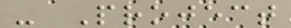- Project
